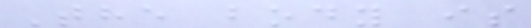The body is
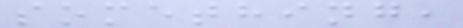something,
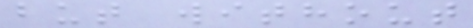but without
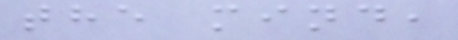the mind,
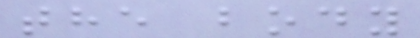the body
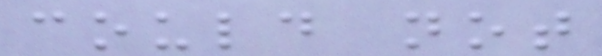could not
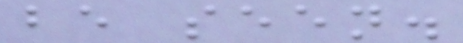be seen.
